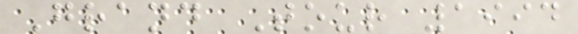Grand Tour 1994
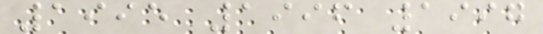1995 1996 1997
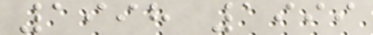1998 1999
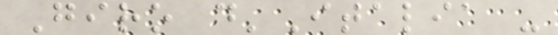Giro d'Italia -
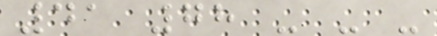41 78 - - -
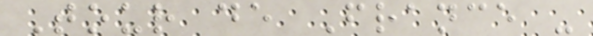Tour de France -
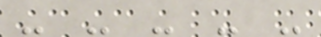- - - - -
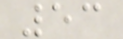53
